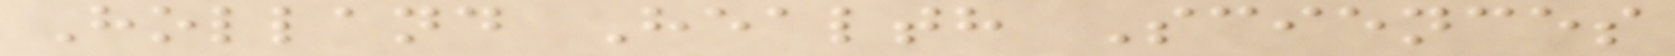Holland Health Sciences
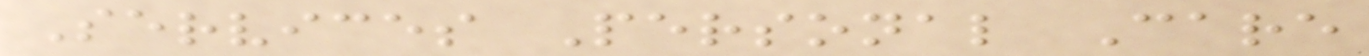Services Personal Care
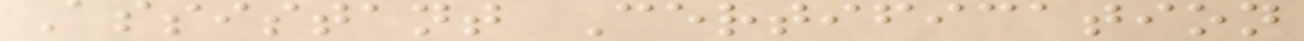Assistant Certification
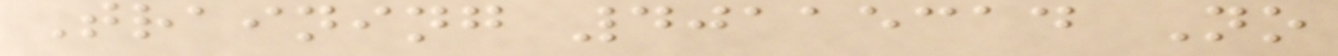Training 40115314 No
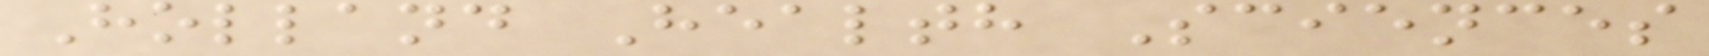Holland Health Sciences
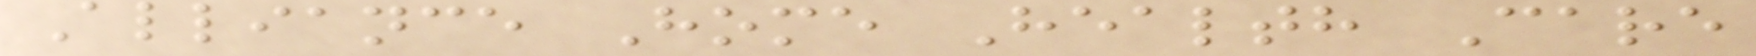Alliance Home Health Care
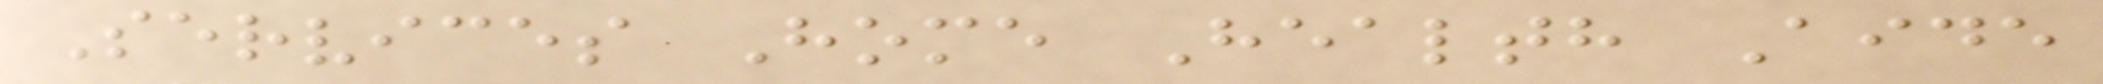Services Home Health Aide
